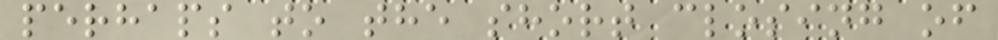perhaps to the short closing of
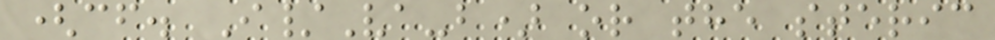(cf. I/Va-b) or the steric
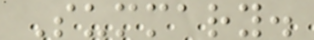Summary.
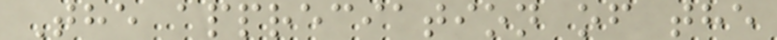The appreciation of the
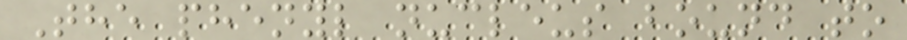The phenyl nucleus bound to
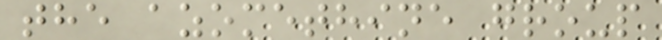the azomethine group
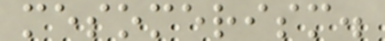mesomerism.
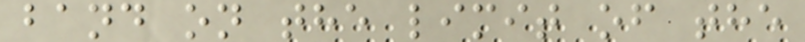band on the limit of the
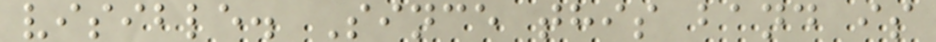visible. Since this band is
